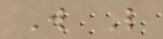W L
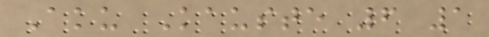Aku Kauste 6 1
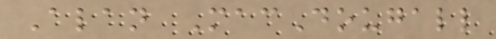Alan MacDougall
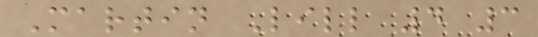Martin Lill 4 3
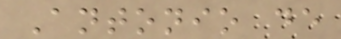Antonio de
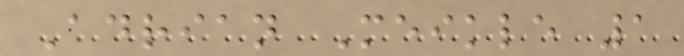Adrian Meikle 1
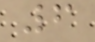6
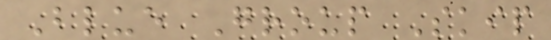Blue Group Skip
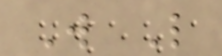W L
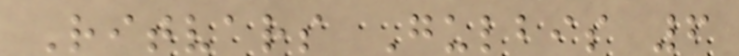Ritvars Gulbis 6
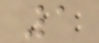1
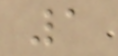1
